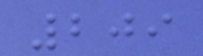209
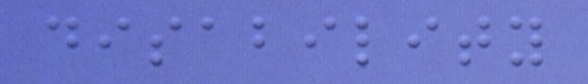disability
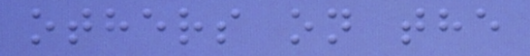others on the
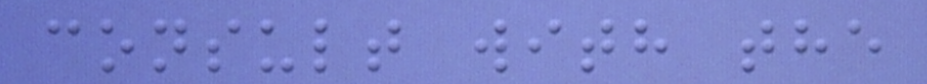consult with the
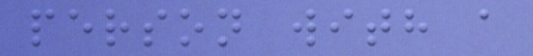person with a
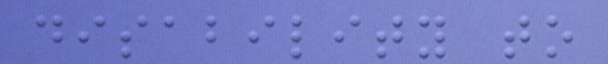disability to
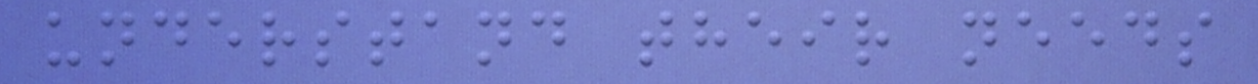understand their needs
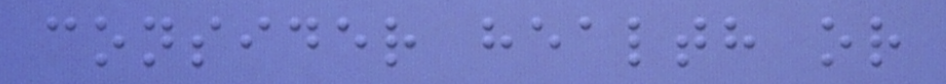consider health or
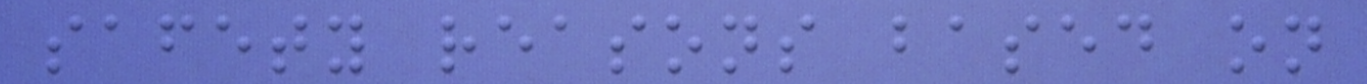safety reasons based on
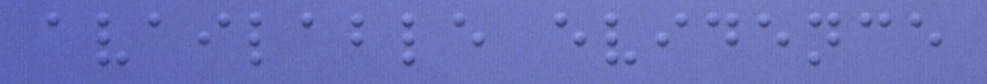available evidence
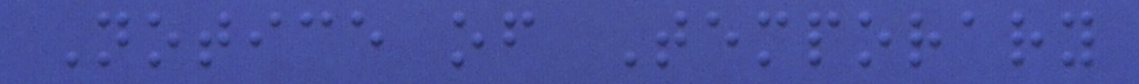Notice of Temporary
